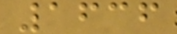1636
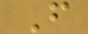F
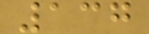137
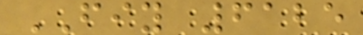FIY 6125
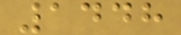1448
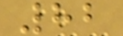82
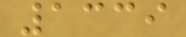1339
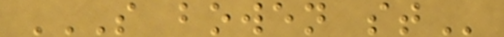S BOWEN ST
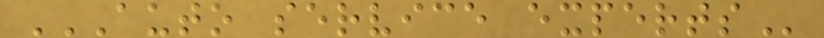AUTO SERVICE EXPERTS
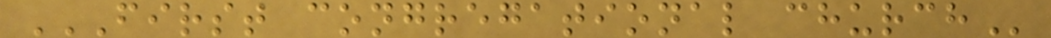FIRST CONGREGATIONAL CHURCH
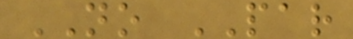NO PAR
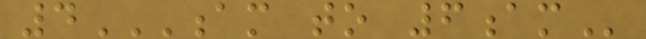4AM TO 6AM
